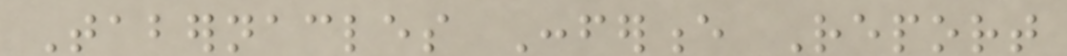Tabernacles Conference Report
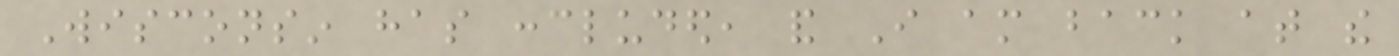Wisconsin has concluded, and I am back at the
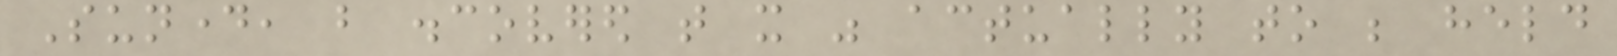Sunday, but discovered that it was actually to be held
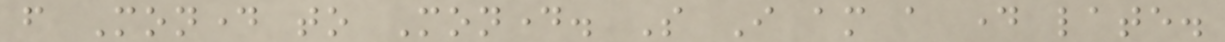from Monday to Monday. So I am a day late.
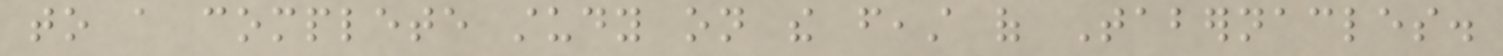to a complete study on the feast of Tabernacles.
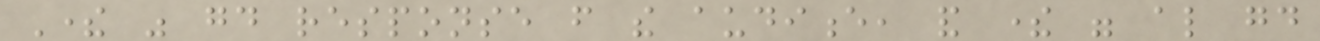There was good response from the audience, and there were also good
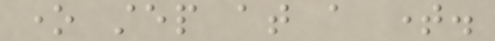one step at a time.
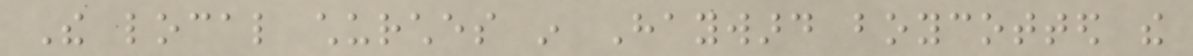The local churches in Hayward boycotted the
